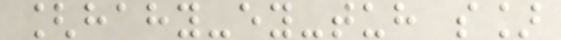[hahy-ey-tuh s]
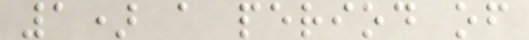1) a period of
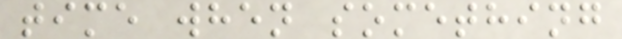time when something
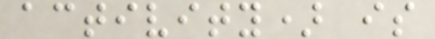activity) is
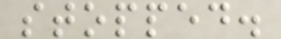stopped.
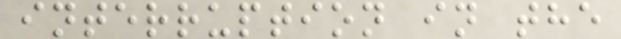interruption in the
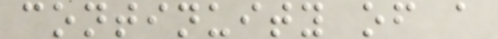continuity of a
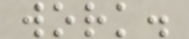work.
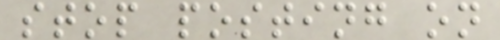stop posting on
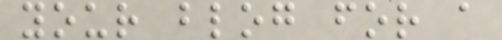your blog for a
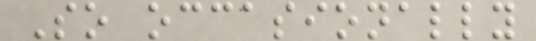So occasionally
